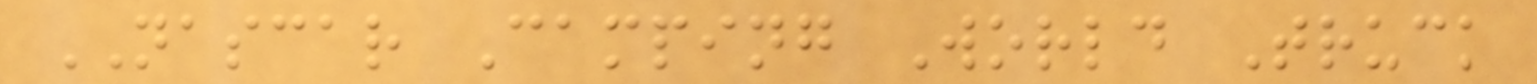NASCAR Camping World Truck
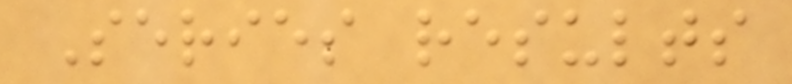Series results
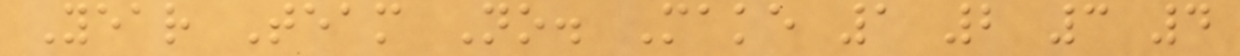Year Team No. Make 1 2 3 4
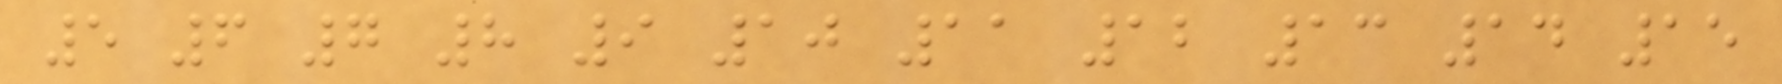5 6 7 8 9 10 11 12 13 14 15
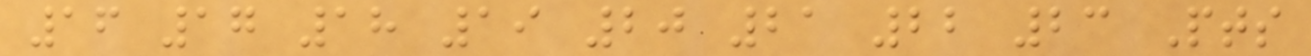16 17 18 19 20 21 22 23 Pts
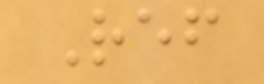Ref
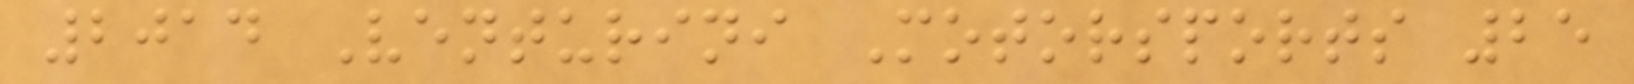2014 Venturini Motorsports 25
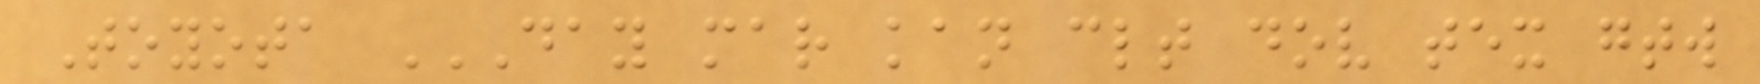Toyota DAY MAR KAN CLT DOV TEX GTW
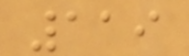119
